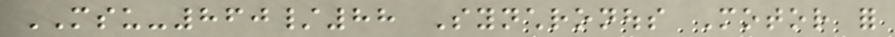MSU-860/88 Synchronous Motor for
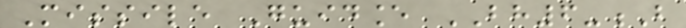Missile Guidance BH6-B
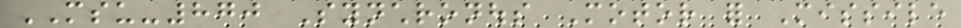MSU-870 Synchronous Motor for Missile
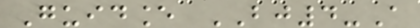Guidance BJ4-A
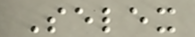Selex
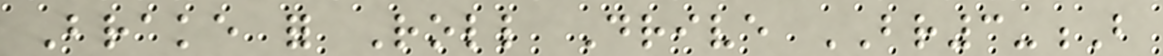Brake for Roll Drive BR3-B
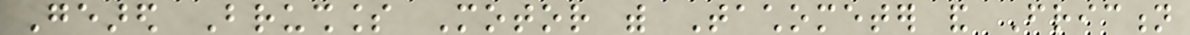Geared Brushless Motor with Tachometer and Friction
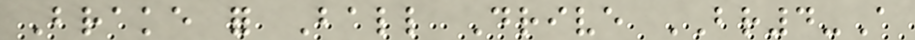Brake for Ball Drive BR4-A
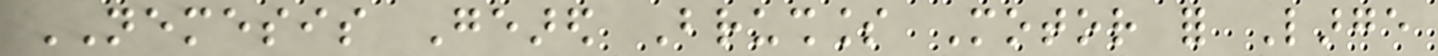NEMESIS Geared Brushless Motor for Large
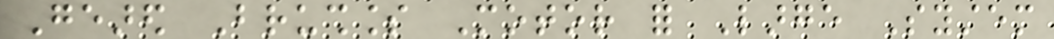Geared Brushless Motor for Large System
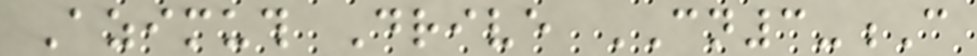Azimuth Drive CN3-C
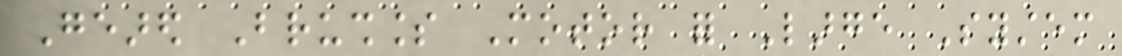Geared Brushless Motor for Large System
